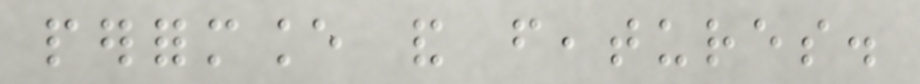performance and features.
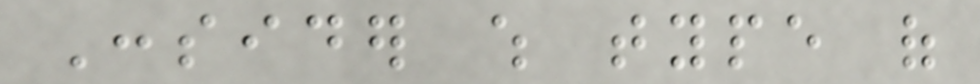Consider which type of
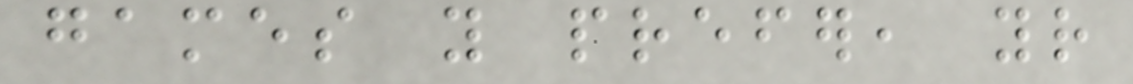games you prefer, your
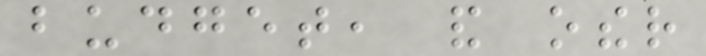budget, and other
